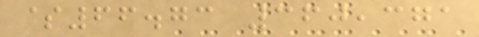$66.73 360,371
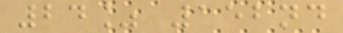24% 152nd
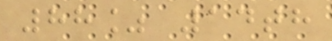88% 14th
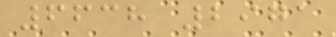6638 2971
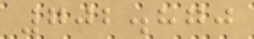702.870
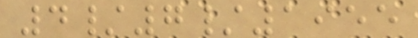4/7/1955
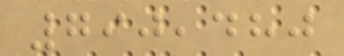790,480
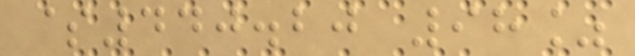$440.20 98%
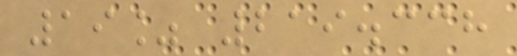19% 219.338
